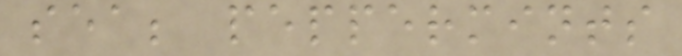sea; peppermints
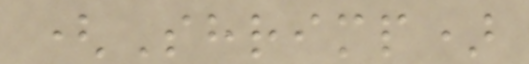(Shrimp)
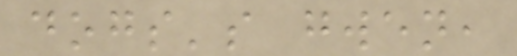dogs's gwen,
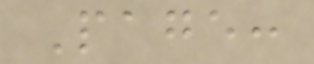Page:
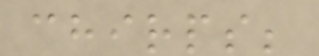chirps;
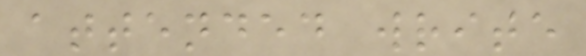attended write
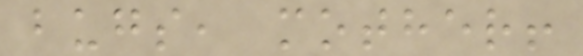bugs, mother!
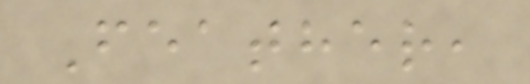Feather,
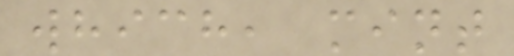which, mint
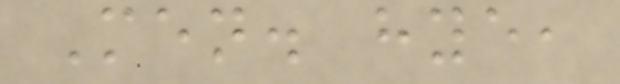Men. hye,
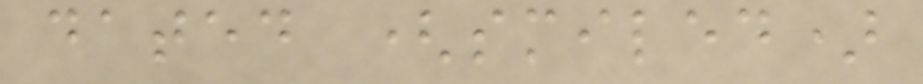dated (smiled)
